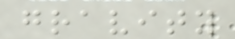gravity
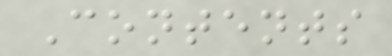Contents
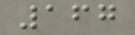167
